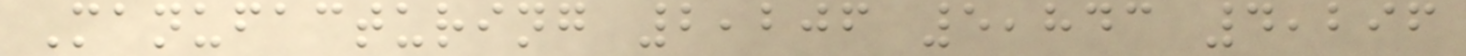Manufacturing 2,206 5,843 4,296
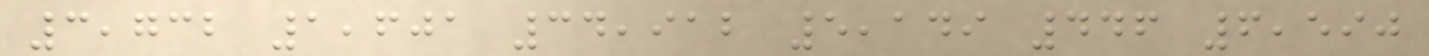3,732 1,601 34,912 5,149 446 6,590
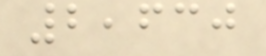2,630
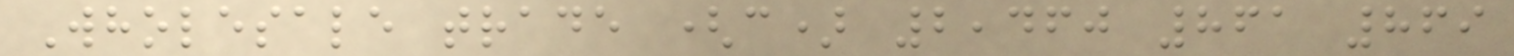Wholesale trade (c) 2,460 861 869
